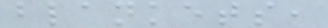blankets,
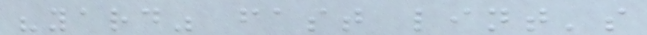"yard" fast lint's
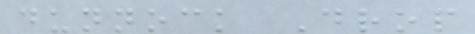dunnock Drop
